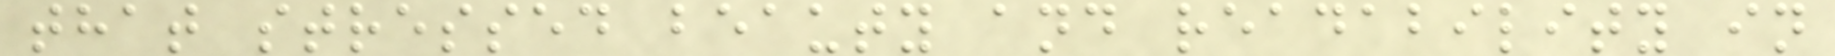that stressed beauty and readability in
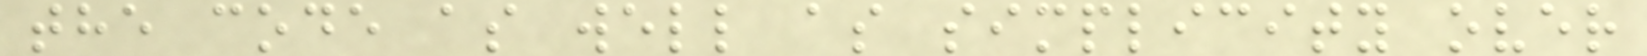the code as well as simplicity over
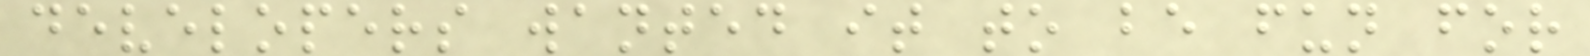developers wanted it to be fun for
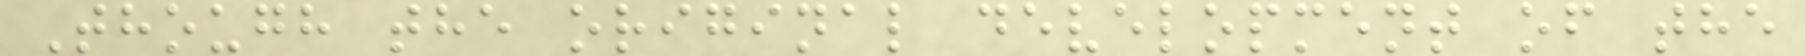Though the original development of the
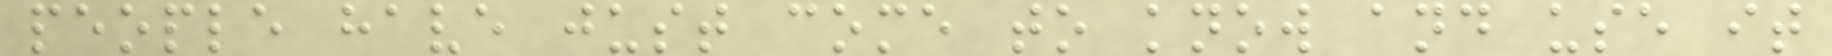people have just come to know and use it
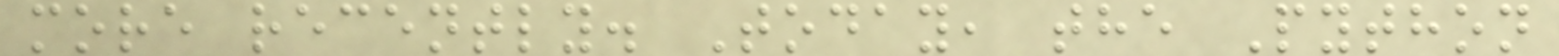more recently. Today, the Python
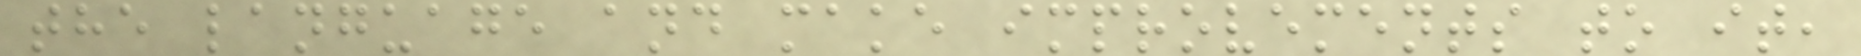the language and make improvements to it,
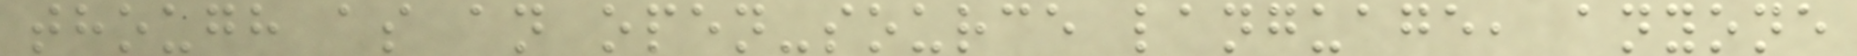though as an open-source language, anyone
